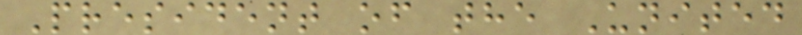President of the United
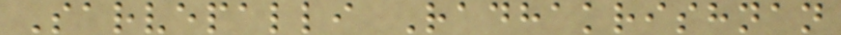Sarvepalli Radhakrishnan
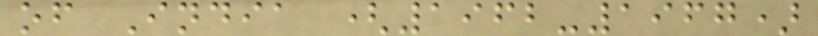of India (1962-1967)
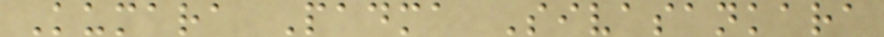Kumara Padma Sivasankara
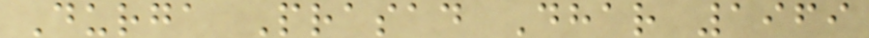Durga Prasad Dhar 1969
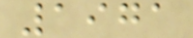1971
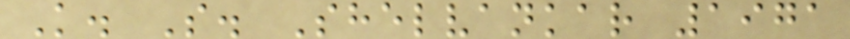K. S. Shelvankar 1971
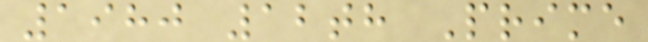1980 12th Prime
